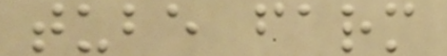tube farm
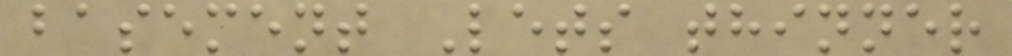basement Lets thinner
